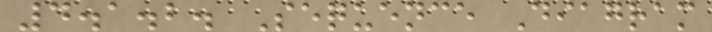4.1.2. Sequence Diagram
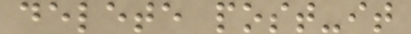delete post-it
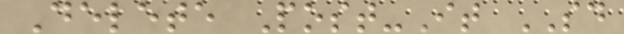Delete Post-It SD
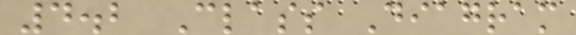4.2 Class Diagram
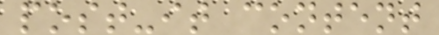post-it content
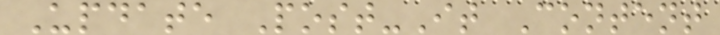Update Post-It Content
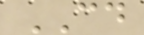CD
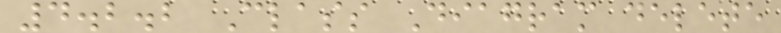4.2.2 Class Diagram delete
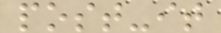post-it
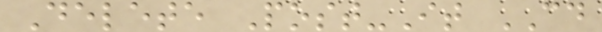Delete Post-It CD
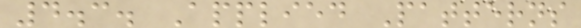4.3. Applied Patterns
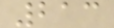213
